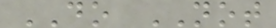DO NOT
